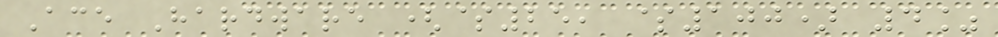Ace Hardware ($25, $100) 4%
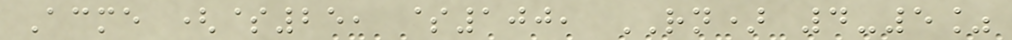Acme ($25, $100, RN) 4-5%
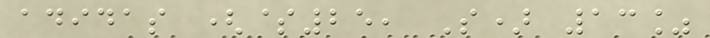adidas ($25, S) 13%
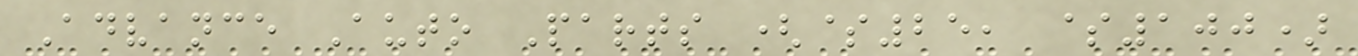Advance Auto Parts ($25, $100)
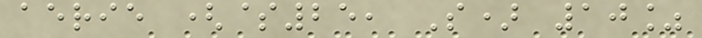aerie ($25, S) 10%
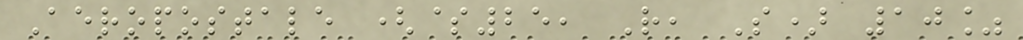Aeropostale ($25, R, S) 10%
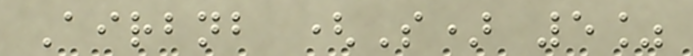Airbnb (S) 5%
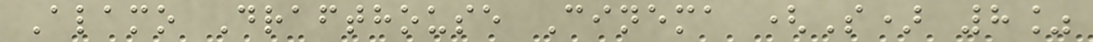Alamo Drafthouse Cinema (S) 8%
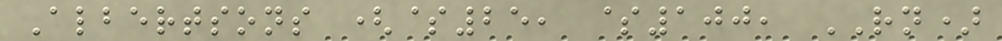Albertsons ($25, $100, RN)
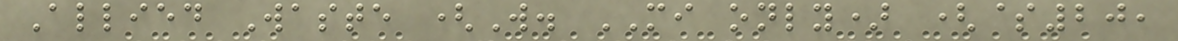Allied Waste (W. MI only) ($20,
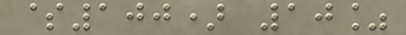$100) 10%
